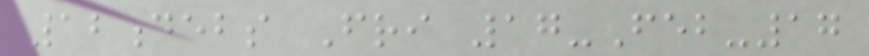12debs Fri 17-Feb-17
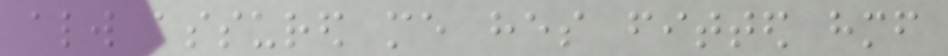always assured me hes fitted himself
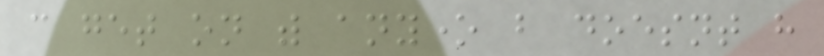can get on with anyone but doesnt have
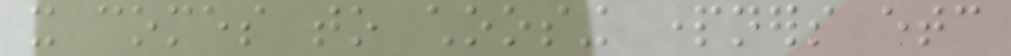it comes to choosing partners etc
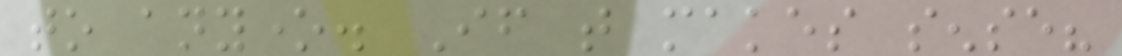to anyone. If that makes sense?
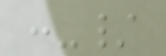:-/
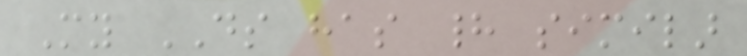My DS has had similar
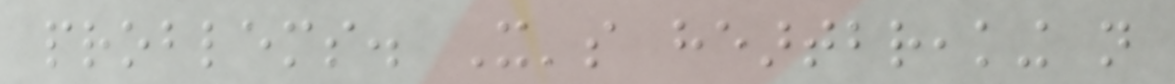problems. It's heartbreaking not
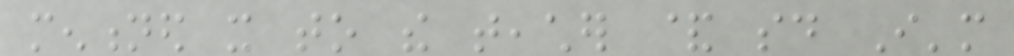mentioned it to the teacher & said I'm
